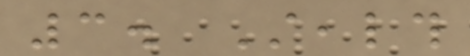3. Stealth
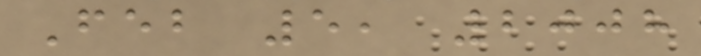Feb 5, 2008
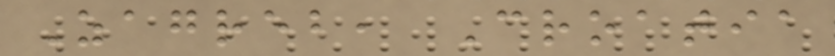Zagreb, Croatia
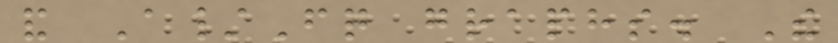and A/Fq graphs. The
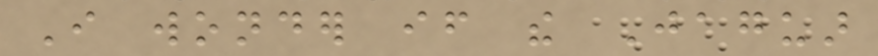I wonder if the Jaguar
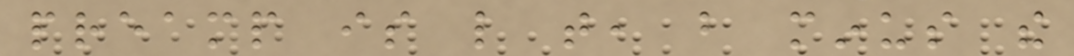preamp is like that, but minus the
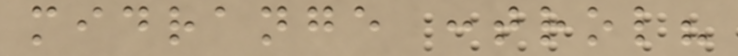midrange control?
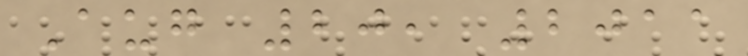Aug 20, 2011
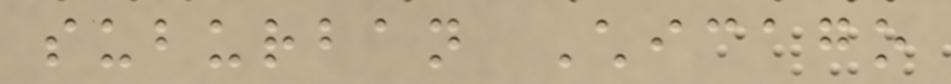suburban Chicago
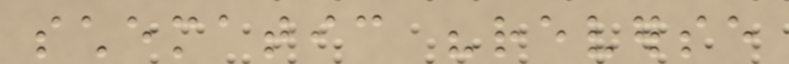schematic "reverse
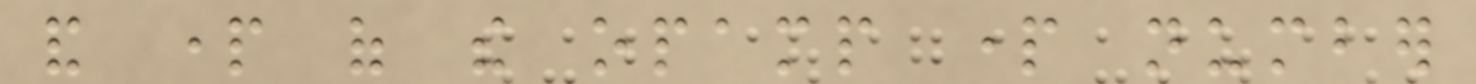and part of the opamp part number
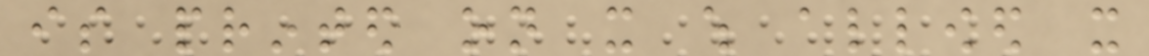is printed on it which allowed it
